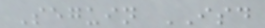Seguin ISD
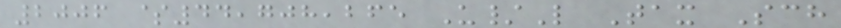2006 $44,708,265 U/L Tax Sch
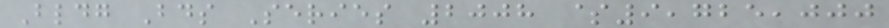Bldg Bds Series 2008 $9,725,000
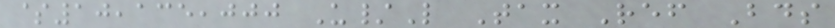$10,135,000 U/L Tax Ref Bds
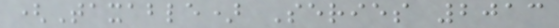(Taxable) Series 2013
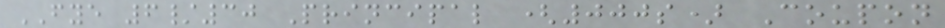FYE 6/30 Principal (000s) Coupon
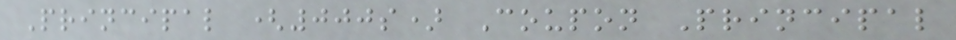Principal (000s) Coupon Principal
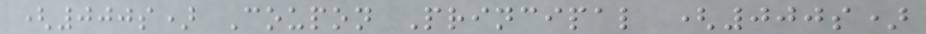(000s) Coupon Principal (000s)
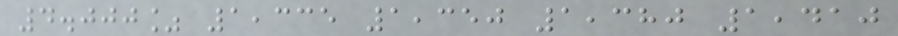4.000% 1,335 1,350 1,380 1,410
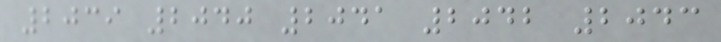2039 2040 2041 2042 2043
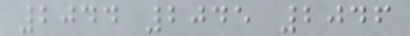2044 2045 2046
